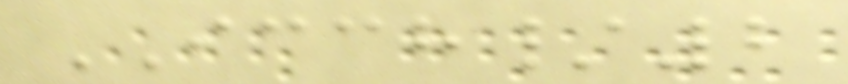ICCH/2
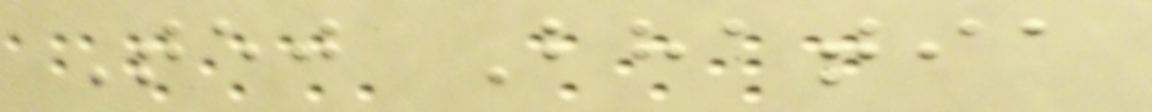Tej Bhatia
